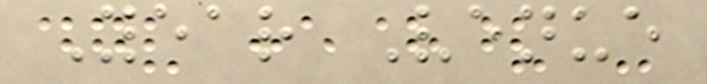Year Venue
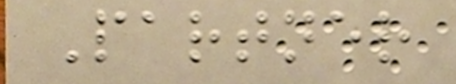Partner
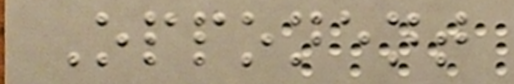Opponent
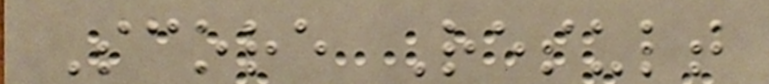Score Result
